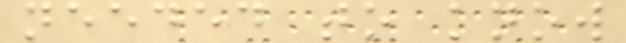needed to know
